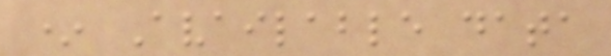* Available data
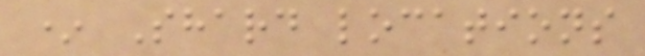* Shard locations
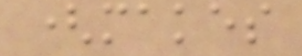(makes
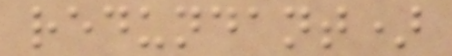redundant)
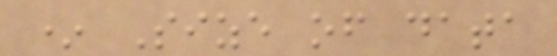* Size of data
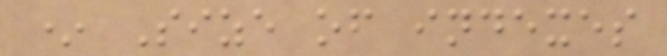* Size of indexes
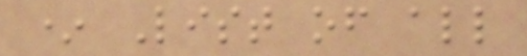* List of all
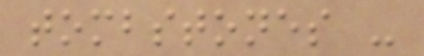tombstones -
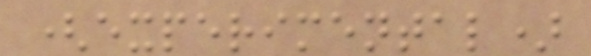(experimental)
